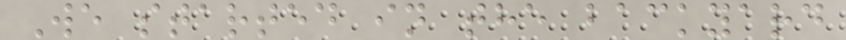We started in the backyard
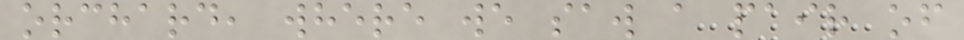orchard, where we saw a pair of
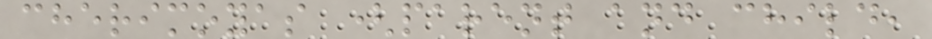cherimoyas (parent and child,
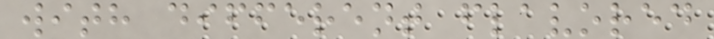with different flavored
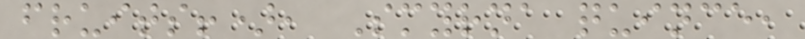fruits!), Smyrna quince,
